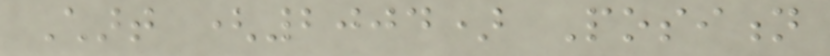Chart (2004) Position
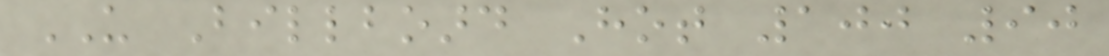US Billboard Hot 100 90
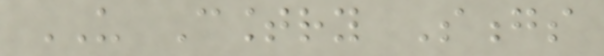US Country Songs
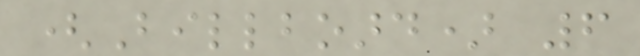(Billboard) 6
